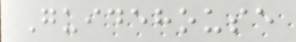Guidehouse
